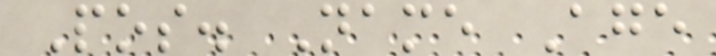Pos. Name Age
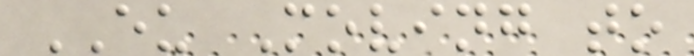EU Moving to
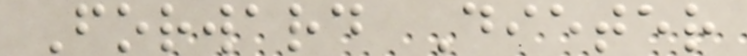Forward Dieter
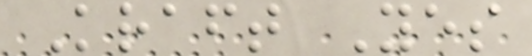Kraft Yes
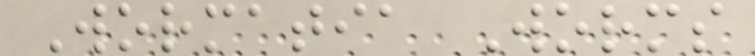Wormatia Worms
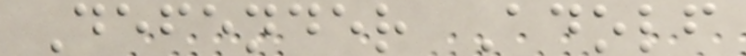Defender Adolf
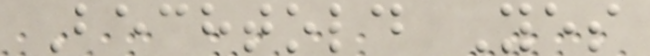Bechtold Yes
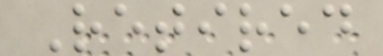Retired
